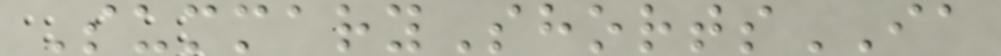SummaryShortsIA
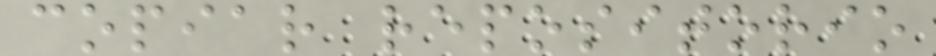copiar repositorio
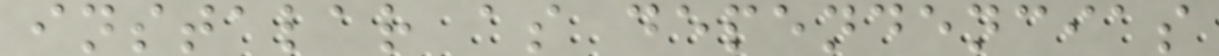instalar as dependencias
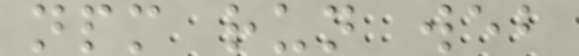npm run web
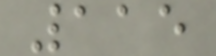115
